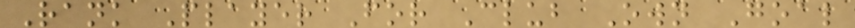Rank Player For Club Own Goal
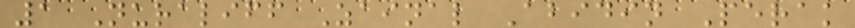1 Nuraliff Zainal Abidin Perak
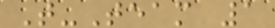T-Team 1
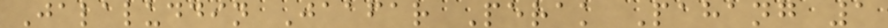Jalaluddin Jaafar Perak Pahang 1
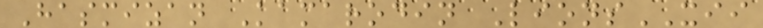Hasmizan Kamarodin LionsXII
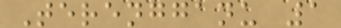Terengganu 1
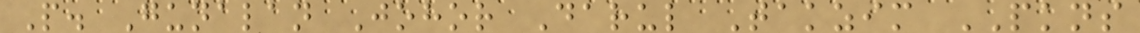P. Gunalan Johor Darul Takzim PKNS
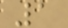1
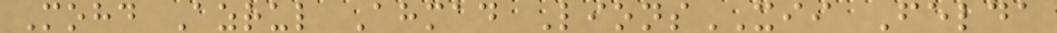Mohd Azrul Ahmad LionsXII Felda
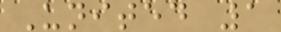United 1
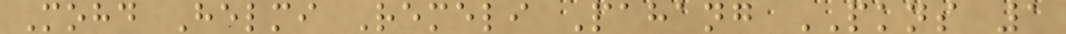Mohd Helmi Remeli Pahang PKNS 1
